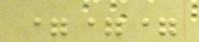===
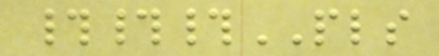###PLS
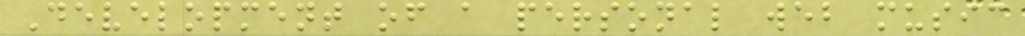Development of a personal web music
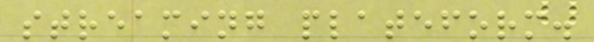streaming plateform.
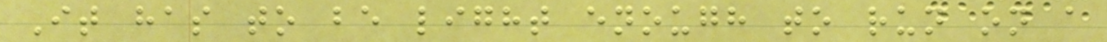It has to be light enough to run on a
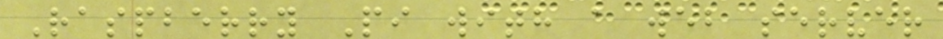Raspberry Pi with a web server
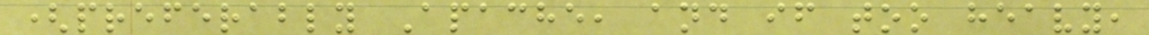(preferably Apache, and if too heavy,
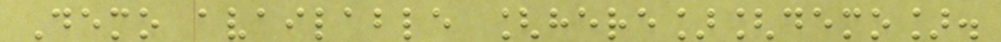Demo available [here][demo].
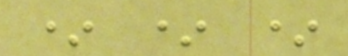* * *
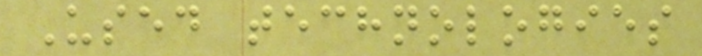Used technologies
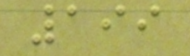199
